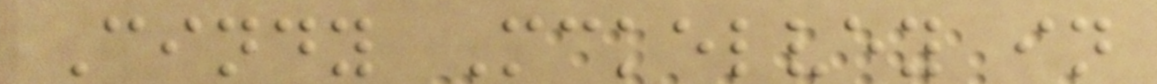Cindy Mckelvey in
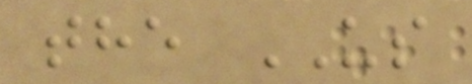the US
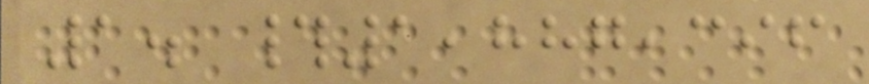1. #1,887,396
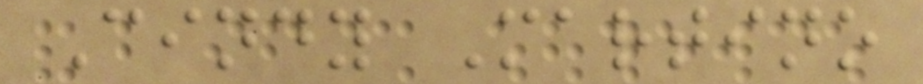Cindy Martino
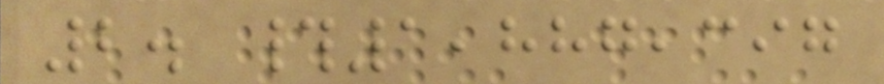2. #1,887,397
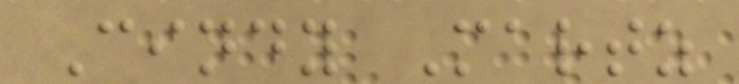Cindy Martz
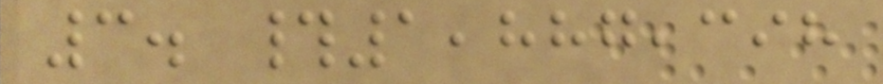3. #1,887,398
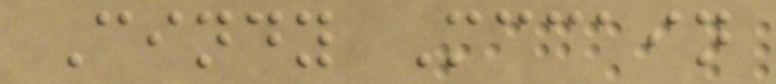Cindy Mccain
